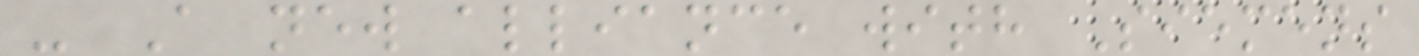- A new alliance with Siemens
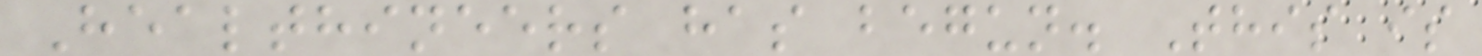Healthineers has begun. This is
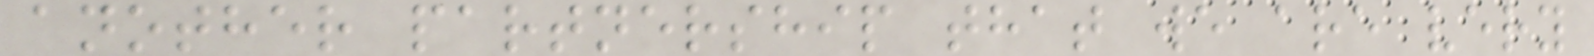another partnership that we are very
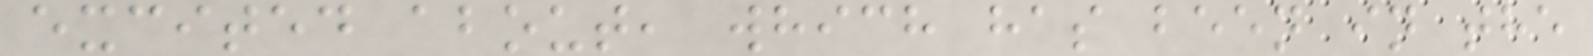excited about, which has been in the
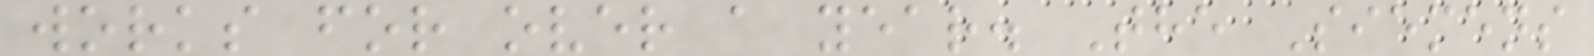works for over a year. The Siemens
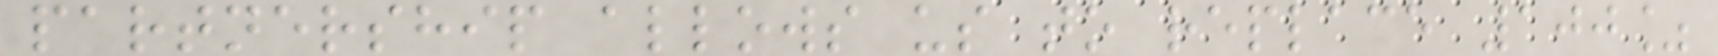partnership allows us to replace 100%
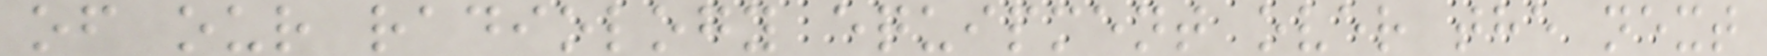of our radiology equipment over the next
